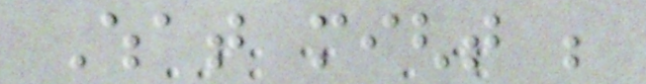What might be
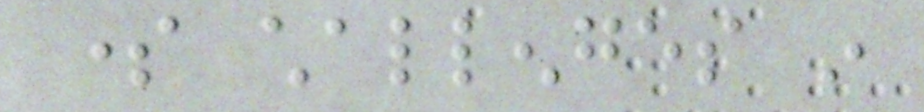some challenges in
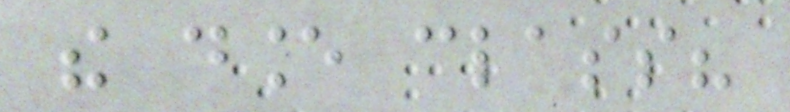the dance class?
